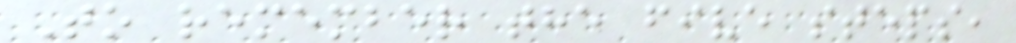To remember the five steps,
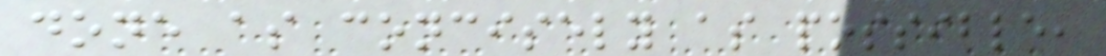done as concisely as possible,
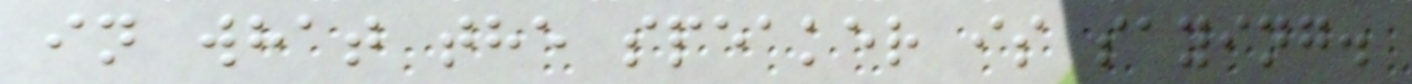in what the speaker is saying.
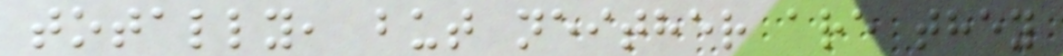totally, but neither are they
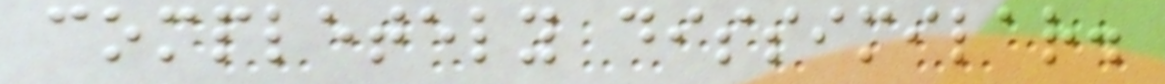completely dissimilar.
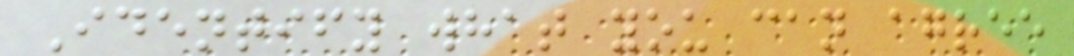Identify what you can agree
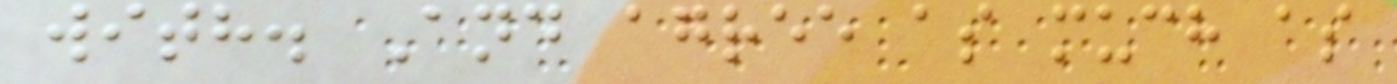with. And agree as much as
